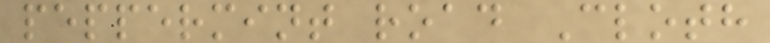peppermint road Cloth
